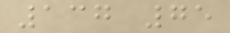137 75
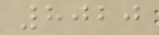8020
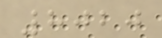8020
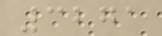3271
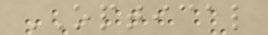OPTICAL
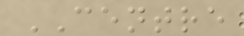CENTRE
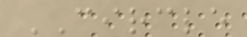CIRCLE
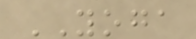YOGA
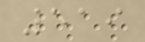519
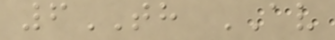6TH AV
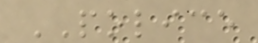POLICE
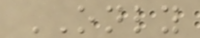ONLY
